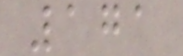171
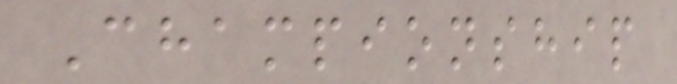Championship
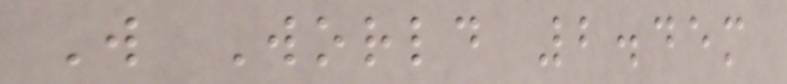W World 2.45m
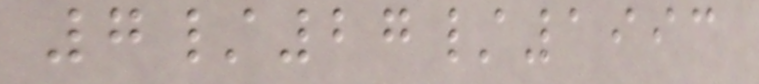7/27/1993
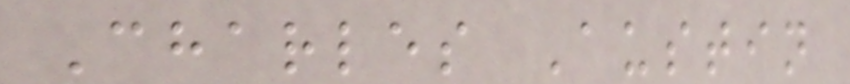Charles Austin
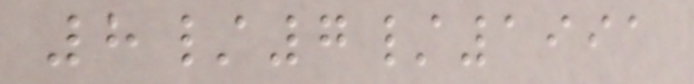8/7/1991
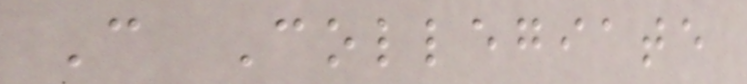C Collegiate
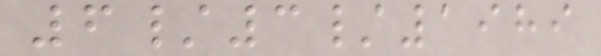6/3/1989
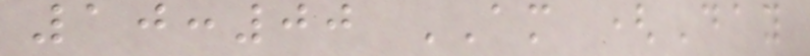10:00 AM (Day
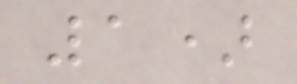1)
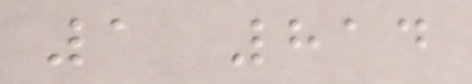1 814
